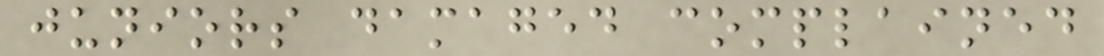juniors damaged complained
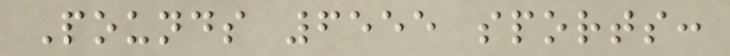Pounds 6555 sports:
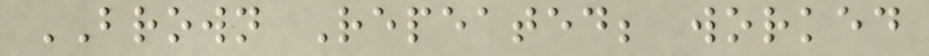BROWN Repeated; worked
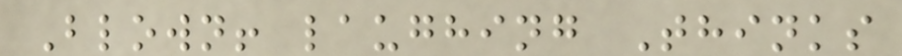Blown! laughing Thinks
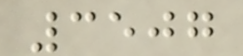3507
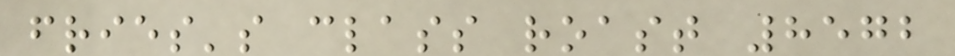fries's class roast 8572
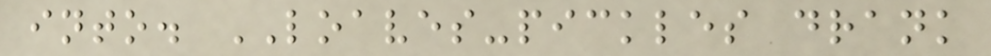into. LOAVES-pickles drank
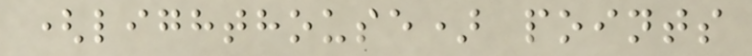(lighthouse) points
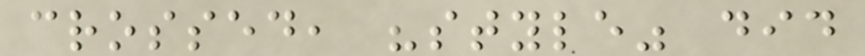crossed, "style" did
